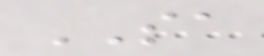SA
